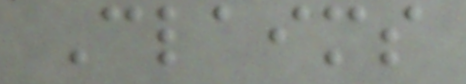Claims
